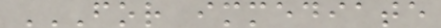FOR IMMEDIATE
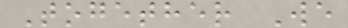Together We
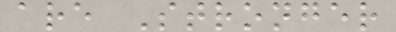are Stronger
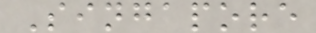Singapore
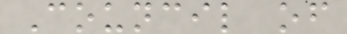Council of
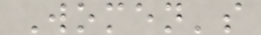Women's
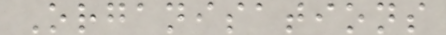Organisations
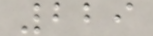229
